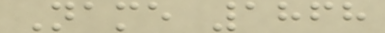Name 1868
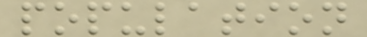population
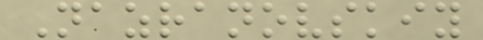Nazranovskiy
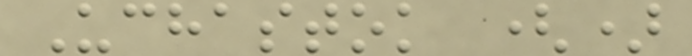Uchastok ()
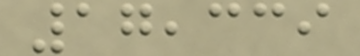17,339
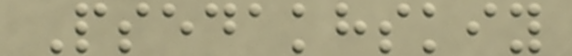Psedakhskiy
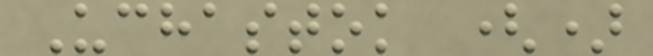Uchastok ()
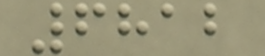6812
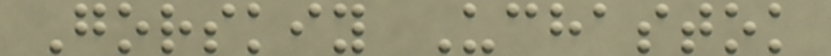Gorskiy Uchastok
